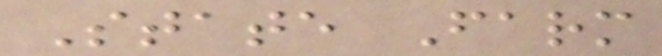State Farm
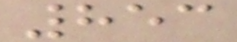853
